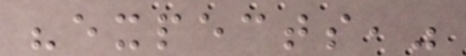"expects,"
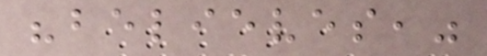"believes,"
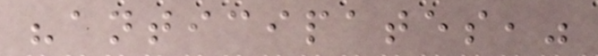"anticipates,"
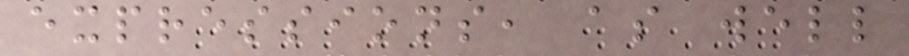expressions, as well
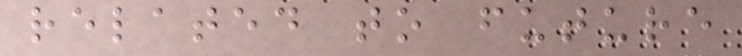related to future
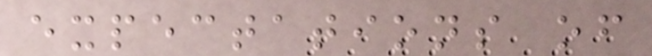expectations of
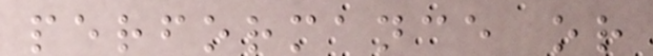performance or
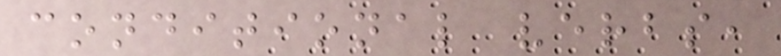conditional verbs,
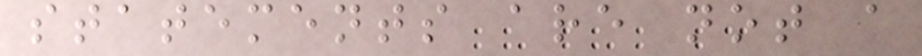statements are not a
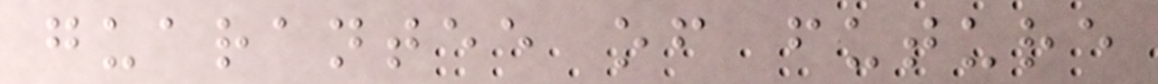guarantee of future
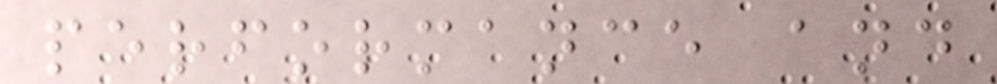performance and
